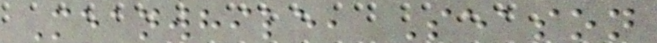Meanwhile, Season
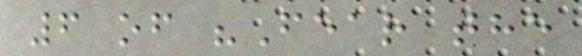6 of "Fear the
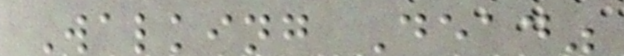Walking Dead"
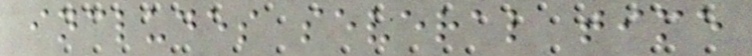includes several time
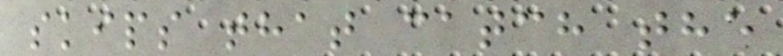skips that catch the
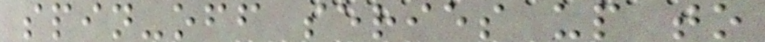spin-off series up to
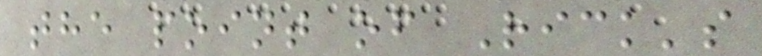the point of Rick's
